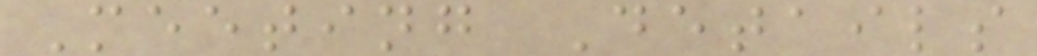Meeting Details
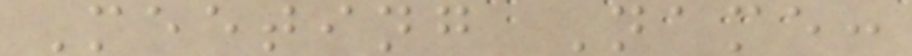Meeting Name:
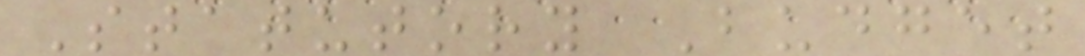Statutory Budget
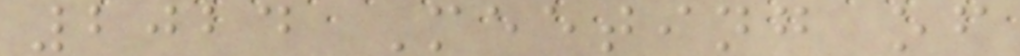2024 Meeting of
